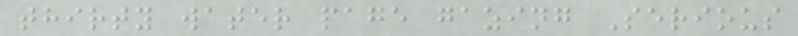thirty water page gazing Serious
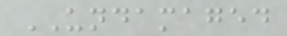UNDAMAGED
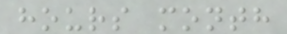hours month
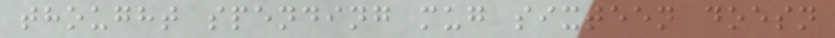thought spending mug sixteen doesn
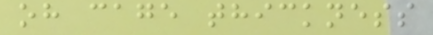oh cage thickness
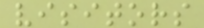visitors
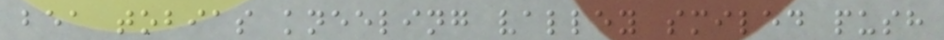bea tobias kneeling valley smiled push
